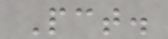Pct.
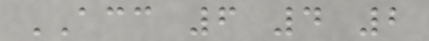ACC 6 4 2
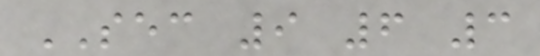SEC 9 6 3
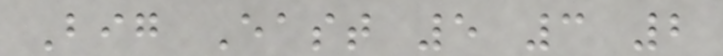Big East 5 3 2
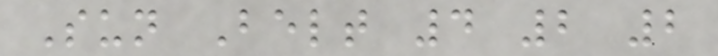Sun Belt 4 2 2
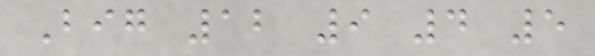Big 12 9 4 5
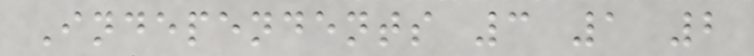Independents 3 1 2
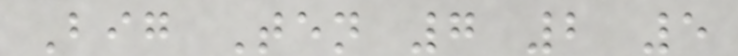Big Ten 7 2 5
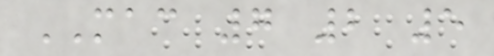MAC 7 2 5
